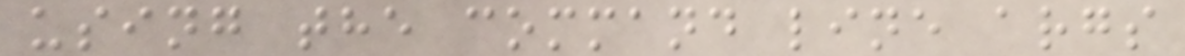using the command line args
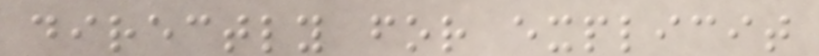directly for explicit
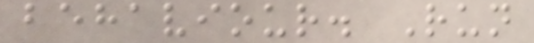behaviour. Run
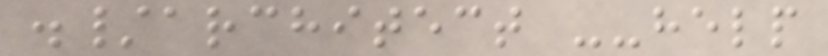./architect --help
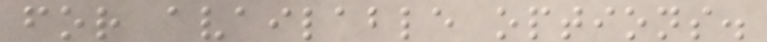for available options.
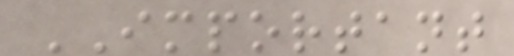IMPORTANT
